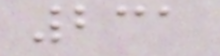231
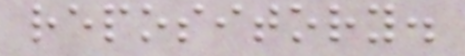repository.
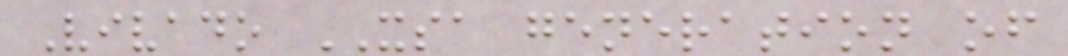Vivado XSA generation of
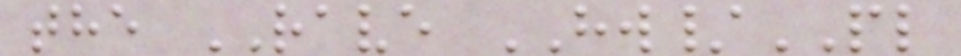the RAVE HW/PL
